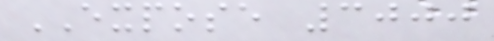EXPOSE 3000
